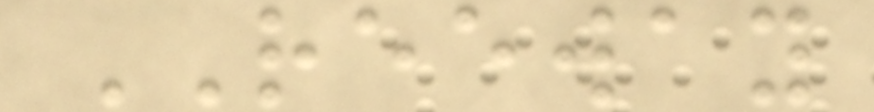REEWAY
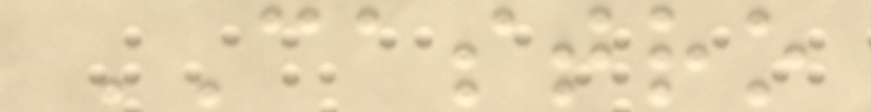CASTRO
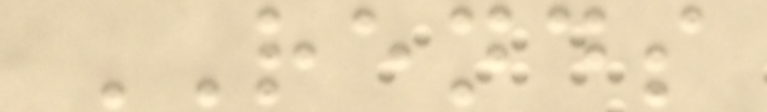RENDS
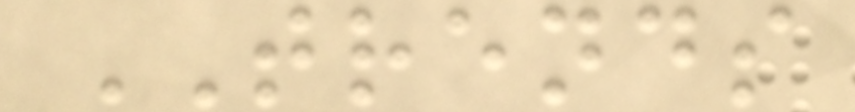TRENDS
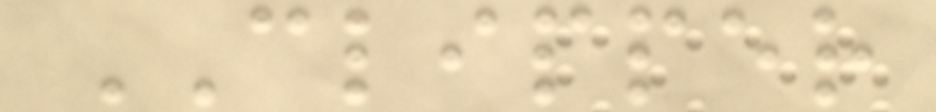CLIPPER
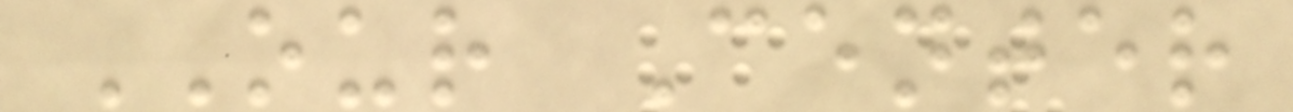OUR Center
